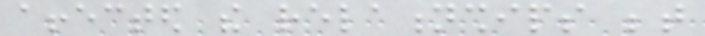affected the relationships between
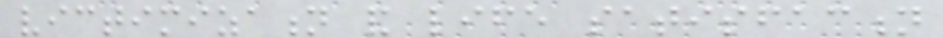victimization and life satisfaction
